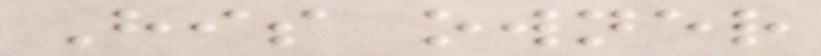His owner
